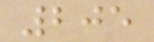205
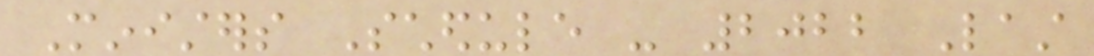Ministers Schedule - 2022 Last
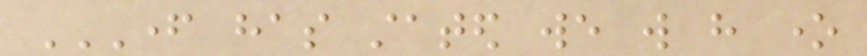FATHER HAS STATED WE WILL HAVE ONE
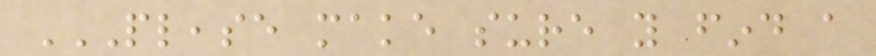PLEASE MAKE SURE YOU FIND A
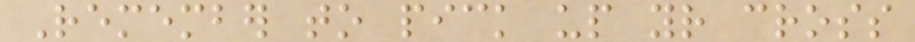Remember to pick up your cross
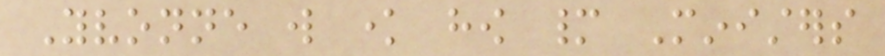Yvonne will know how many Ministers
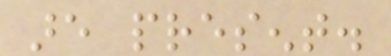are present.
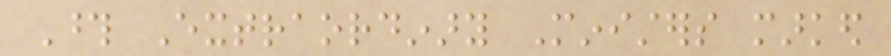Those Extraordinary Ministers marked
